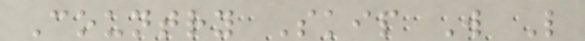Country Skip W L
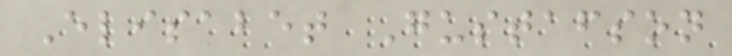Elisabet Gustafson
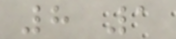8 1
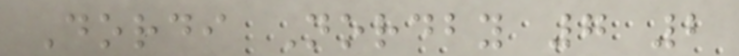Dordi Nordby 7 2
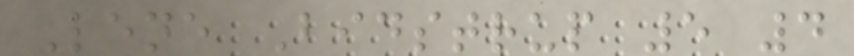Lene Bidstrup 5 4
